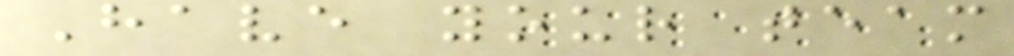Have your team
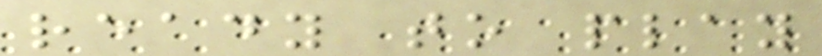ready to play
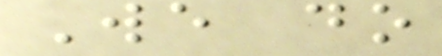We do
